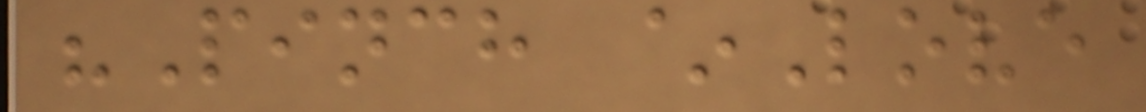"Pinch ~Love
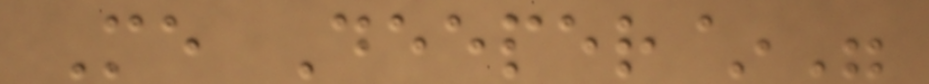Me Deeper~"
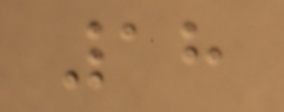18
